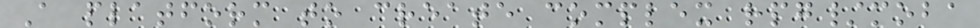A platform to create complex rpg/moba
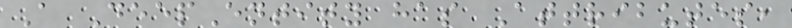A DeepEntity has Attributes,
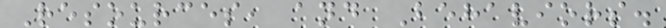Resources, and Behaviors.
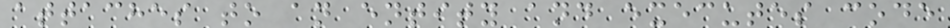attaches to an entity and executes code
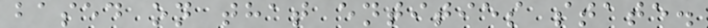based on that entities state.
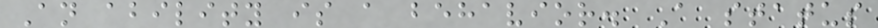An ability is a behavior. A status
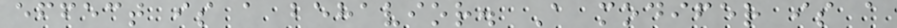effect is a behavior. A modifer is a
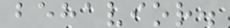behavior.
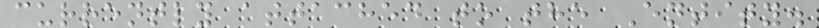currently attached to the Entity.
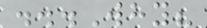...Why?
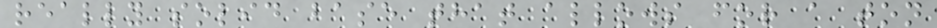really solid base that allows for a ton
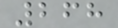268
